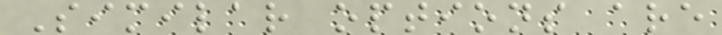Similar options are
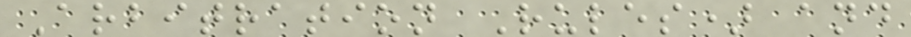Arbitration Rules) and
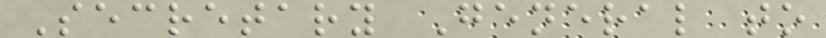Secretary General to
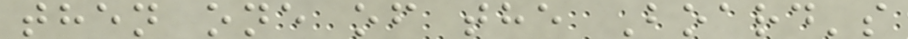then one of the Board's
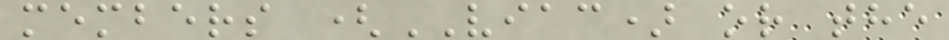members (VIAC) or the
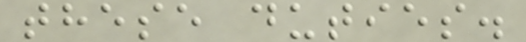these duties.
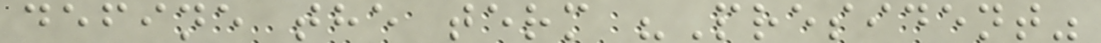define the term "President"
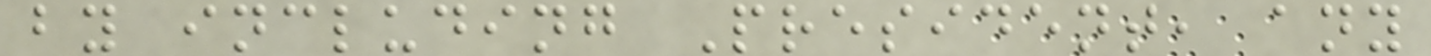by including President, any
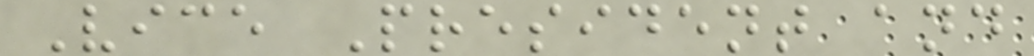Vice President and
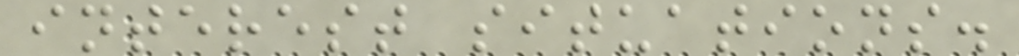interest situations.
